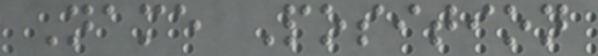Name Position
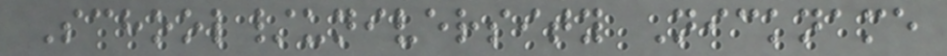School/university Nickname
